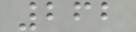262
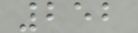252
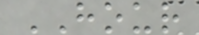HOUR
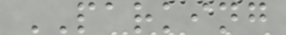PARKING
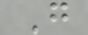G
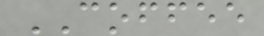COFFEE
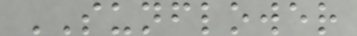SUNFLOWER
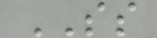SS
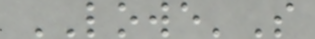LOWE'S
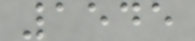1545
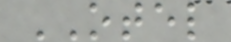OTEL
